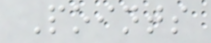Points
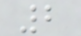2
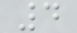4
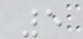5
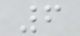6
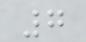7
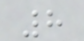8
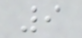9
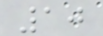10
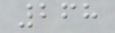268
